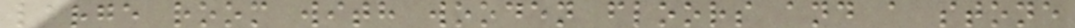large room with wooden floors and a stone
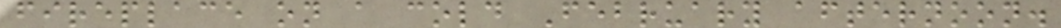fireplace on a cold February afternoon.
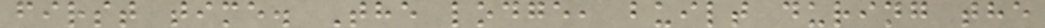first time. The lodge, built during the
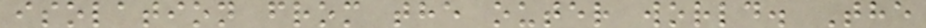isolation from the outer world. The
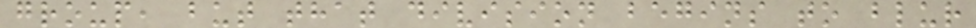group, but that division begins to blur
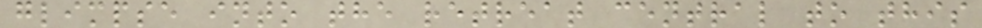glimpse into the retreat central to this
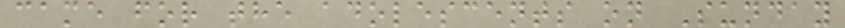came for the adolescents on Sunday
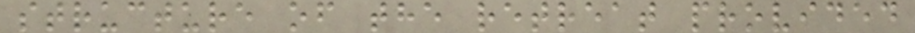structure of the retreat provided
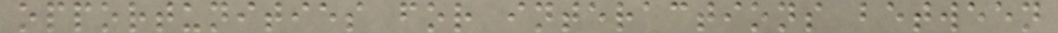opportunities for interactions between
